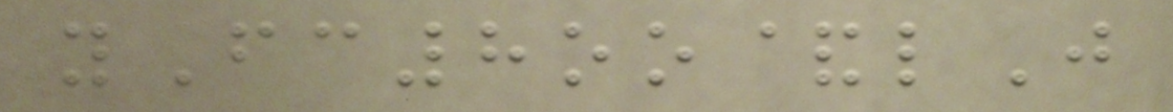yFc8oo&lJ
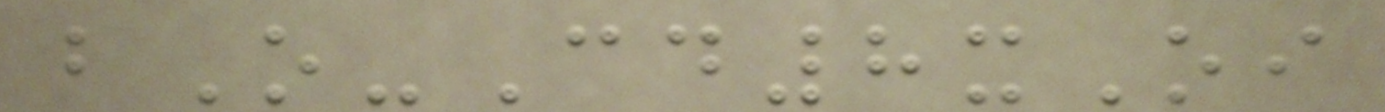bO-Cd8xOi
